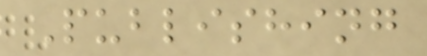Publishing
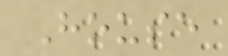House
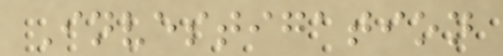Investigation
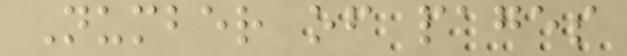Number of pages
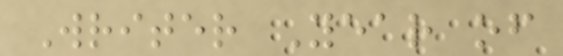Writer Year of
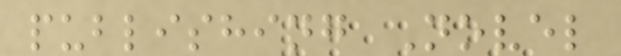publishing Novel
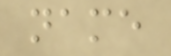name
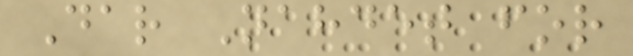Dar Nahdet for
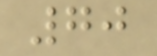70
